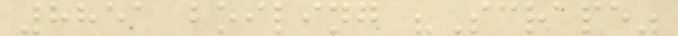8851 boiling "Scrape"
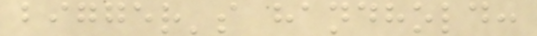bigger's handhold:
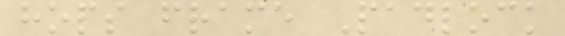hops frame Padlock
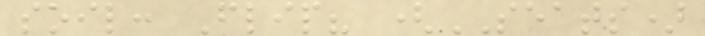soil: Flip? (SEATS)
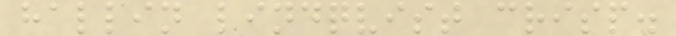hallin lindqvist crisp.
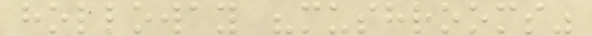holloway "mushrooms"
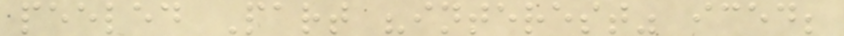peeled Part "interest" iced;
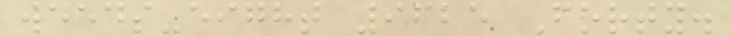weeds-eight 9625 Forty.
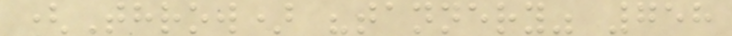(Throw) "tannery" 758
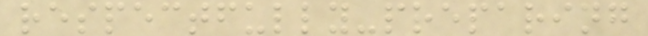respectfully-preparing
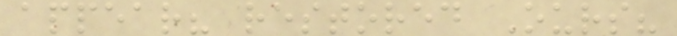appear? restored Ours?
